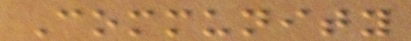Community
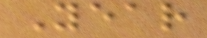Year
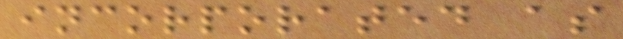incorporated as
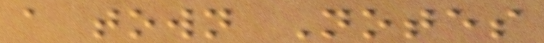a town Notes
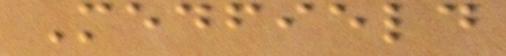Medfield
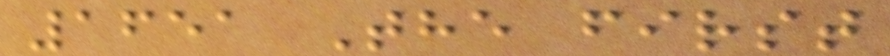1651 The first
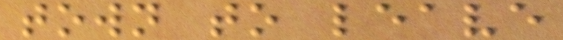town to leave
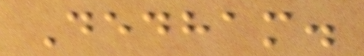Dedham.
